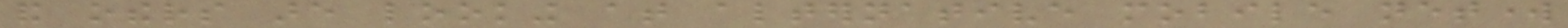and others are looking at alternative mobile network
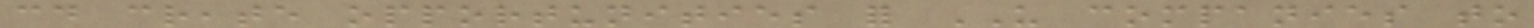could create opportunities for US companies to
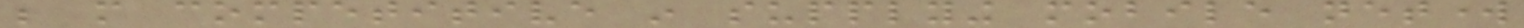be more competitive in supplying mobile network
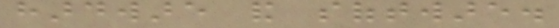hardware and software.
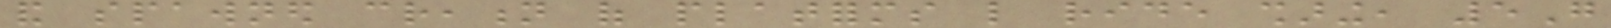and spawned creation of platforms like ride sharing, 5G
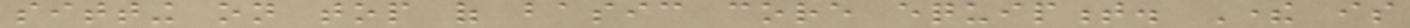sitting on top of basic core equipment. There is
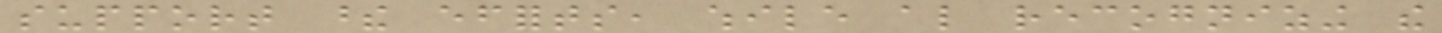support these efforts, while also recognizing the
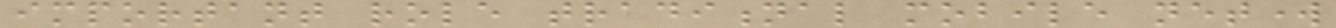important role traditional mobile network
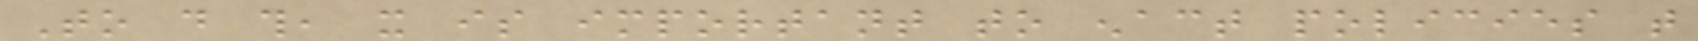To do this, it is important to enact policies that
